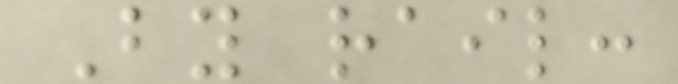By rail:
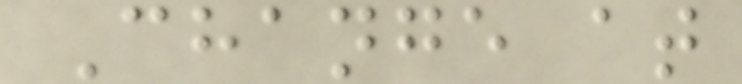Change at
